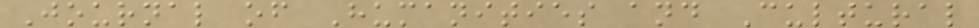Journal of Humanities and Cultural
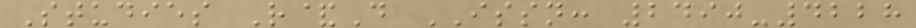Studies R&D ISSN: 2490-4228
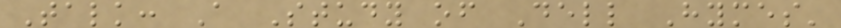Talk: A Study of Dell Hymes'
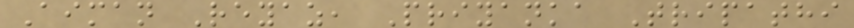Aiman Reyaz, Priyanka Tripathi
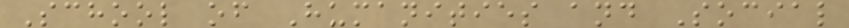School of Humanities and Social
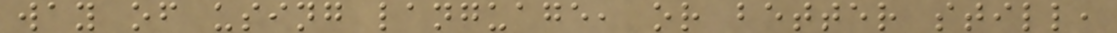way of using language, or better still,
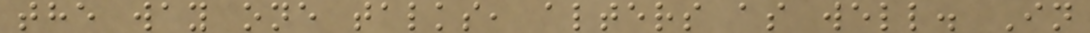the way one talks, alters as well. In
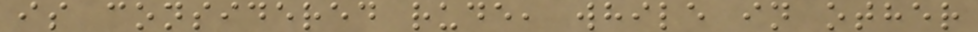is considered rude, while in other
